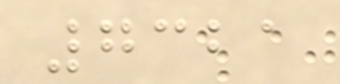7321
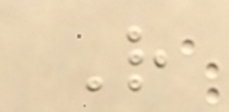R
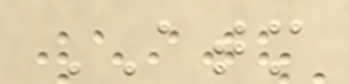ATM
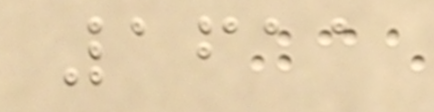1611
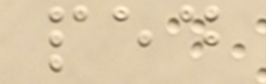ped
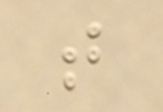t
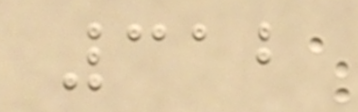312
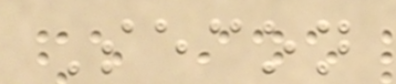Secon
